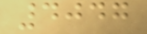4047
